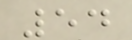54
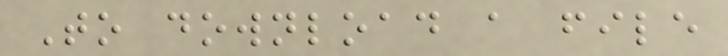To download a file
